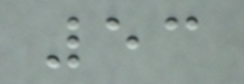53
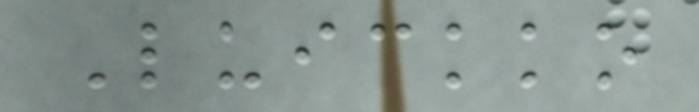Luickko
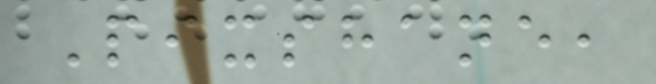Pixshane,
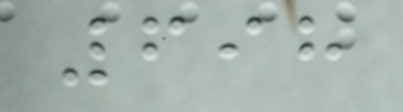698
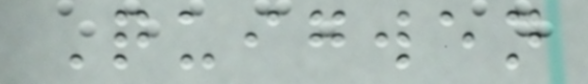Quigwen
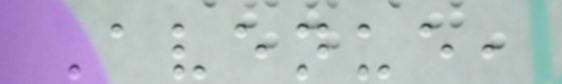Avenue,
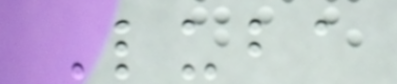Luba
